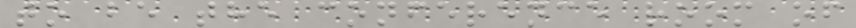to be the conference room of
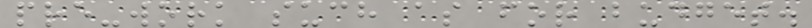pre-work such as for budget.
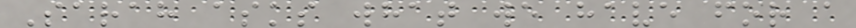Sarah asks what we have for a
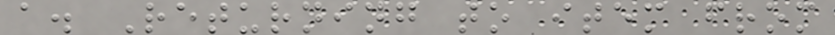a. Returning to item from
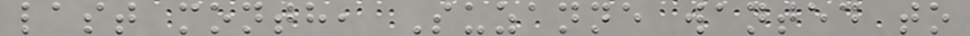last month, Suzanne wanted to
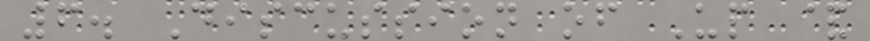6. Discussion of Up &
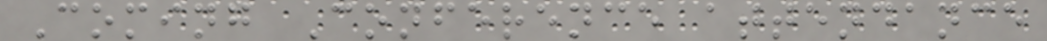Coming Conference attendance
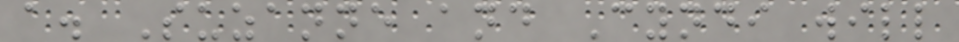a. Suzanne and Cyndi will
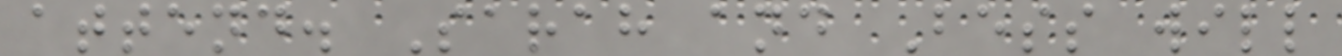attend. Sarah and Bess will
